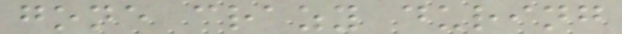gone crazy during
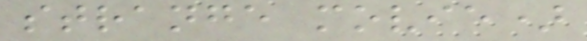strange movie)
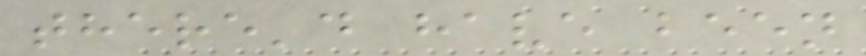there'd have been
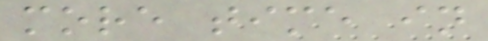more time in
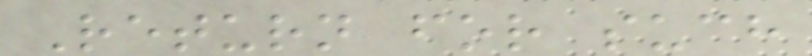Return for such
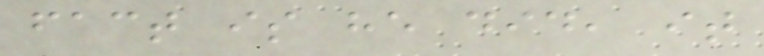fact is he did, it
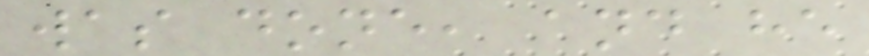was done, and he
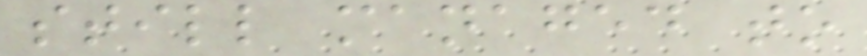still managed to
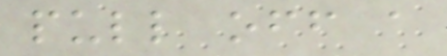pull off a
